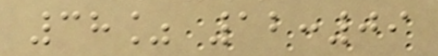38% 12:09
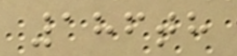186th
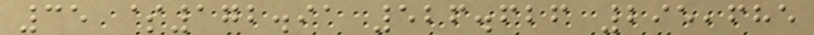35 $172.91 526.626 295,685
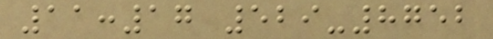11:17 529-8752
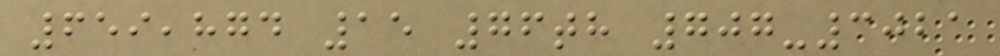659,874 15 76th 707-3021
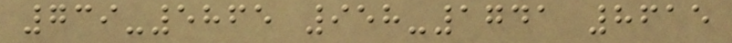739-5865 958-1741 8615
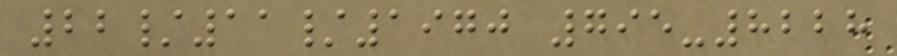22/11/1970 795-8228
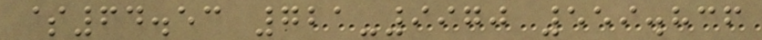$64.53 721-9970 559.836
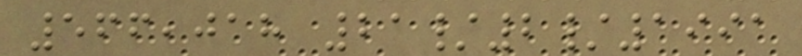566,018 21/2/1991
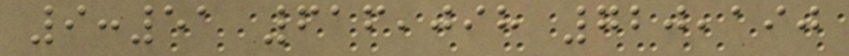9:51 616,098 720,190
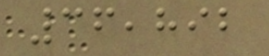36,892
